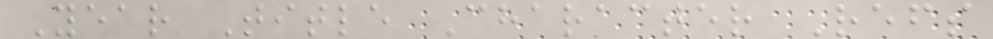Year Title Character Refs
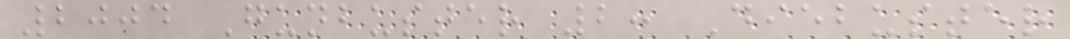2004 Gunbuster 2: Diebuster
